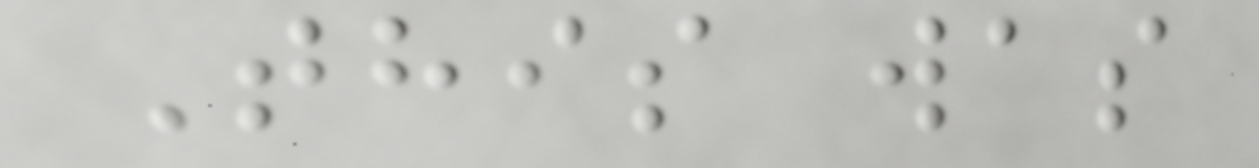This was
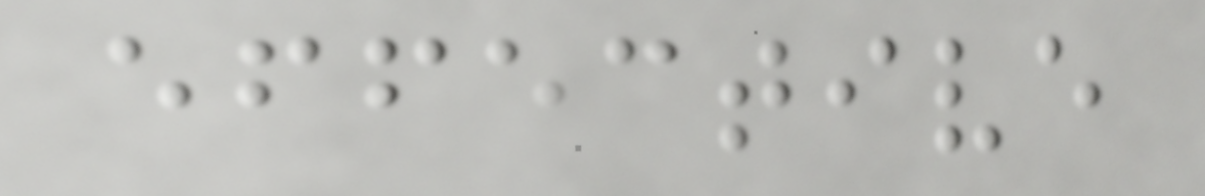effective
